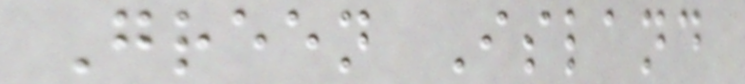Green Island
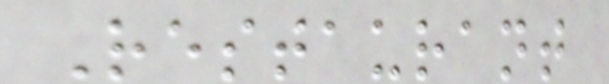Restaurant
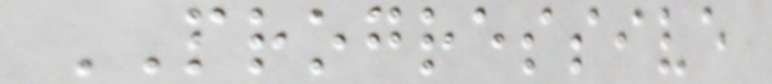PROGRESSIVE
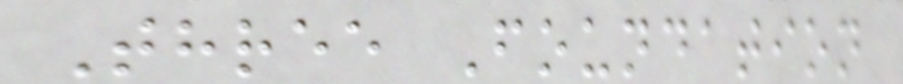Three Foundation
